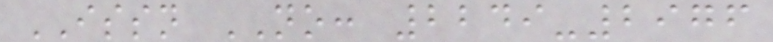ISSN NO: 2249-2976
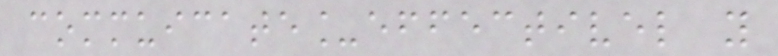commuicate_effectivel y
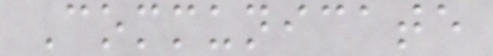Communicate
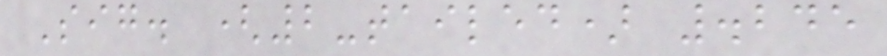Sig. (2-tailed) .245
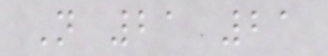N 21 21
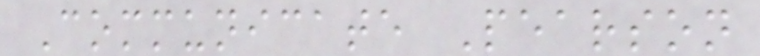Communicate Pearson
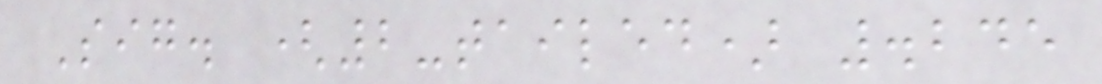Sig. (2-tailed) .245
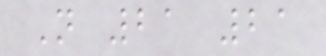N 21 21
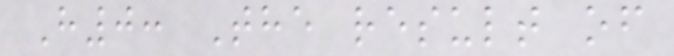H0: The result of
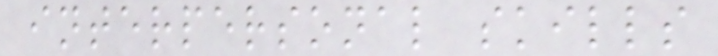interpersonal skills
